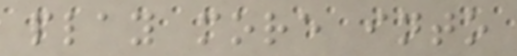play more into
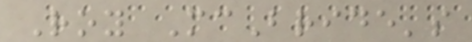Roy McBride's
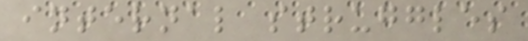internal struggles
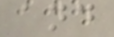and
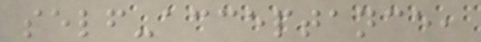self-acceptance,
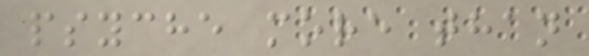psyche more than
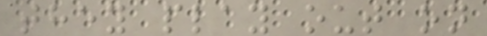they play out on
